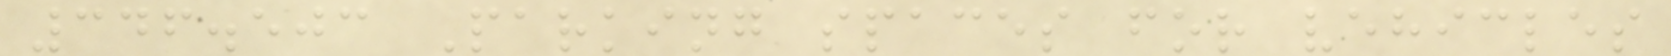346.503 Parking spaces for vehicles
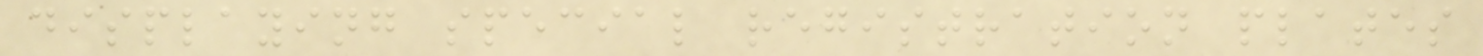displaying special registration plates
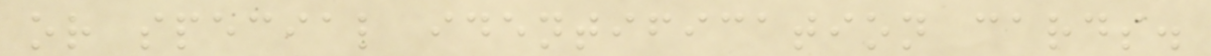or special identification cards.
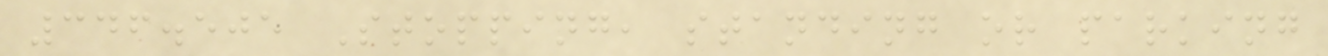346.505 Stopping, standing or parking
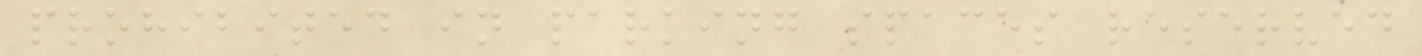prohibited in parking spaces reserved
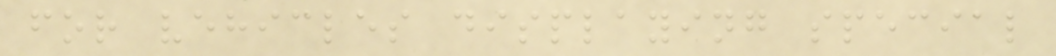for vehicles displaying special
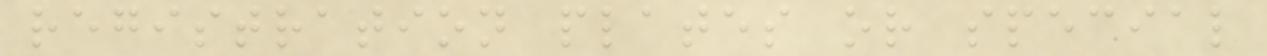registration plates or special
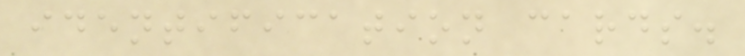identification cards.
